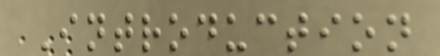Introduction
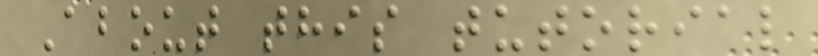About this tutorial
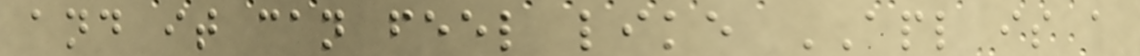and it can feel like APL is a
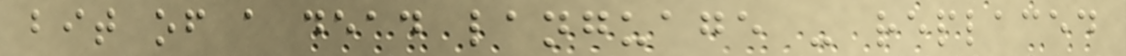bit of a dead language - replaced
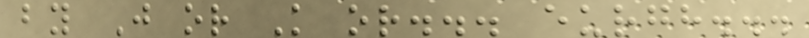by J or K or... eurgh...
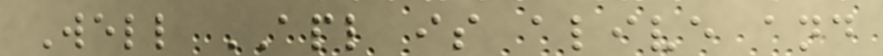Well APL is alive and
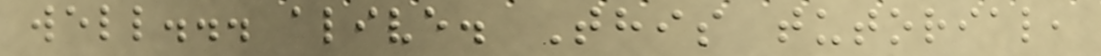well... alive. This tutorial,
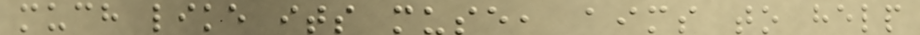much like its muse, aims to help
